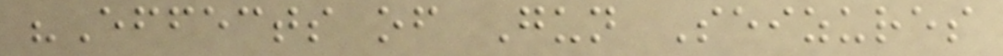"Effects of Gun Seizures
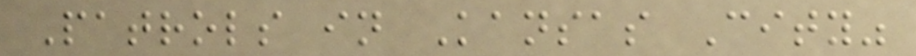Patrols in Kansas City"
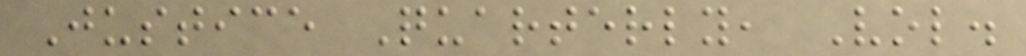Justice Quarterly, Vol.
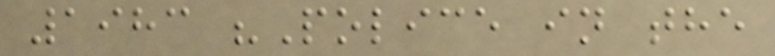1983 "Police in the
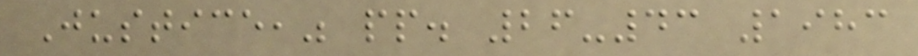Justice," pp. 26-43 1983
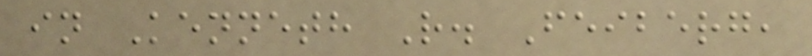in Kenneth R. Feiberg,
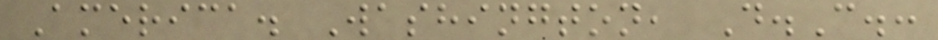America. Washington, D.C.:
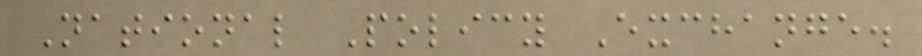National Policy Exchange.
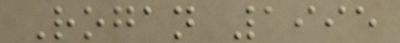Rogan 1995
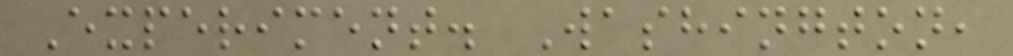Experiment. Washington,
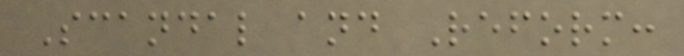Scandal and Reform:
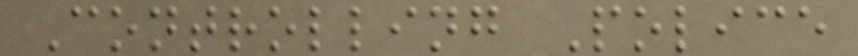Controlling Police
